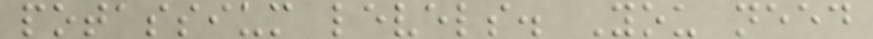potassium levels. You need
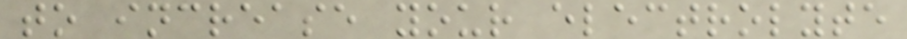to increase your electrolyte
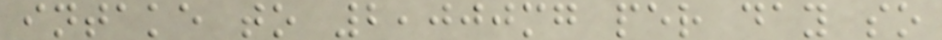intake to 2,000mg per day so
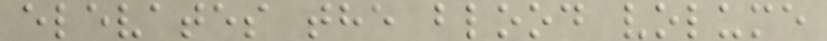elevates the blood volume
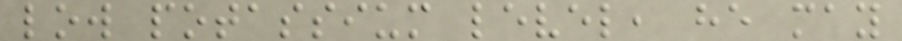low potassium level, he may
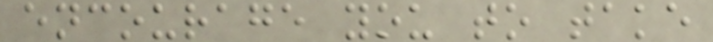encourage you to take
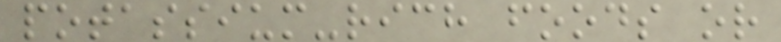potassium-rich foods or
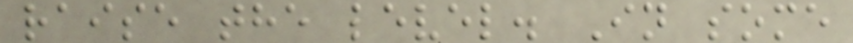raise the level. In some
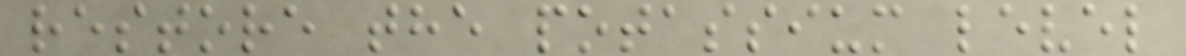restore the potassium level
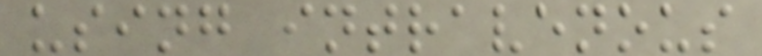using intravenous
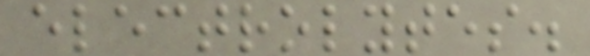electrolytes.
